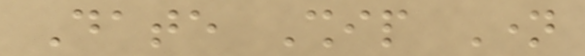Date Ship Name
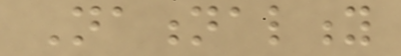Nationality
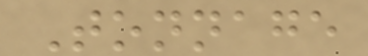Tonnage
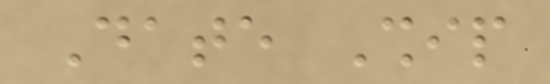Date Ship
